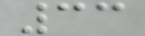33
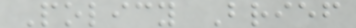Policy Brief
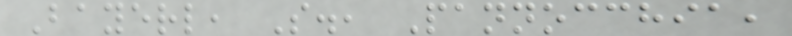Bayerl, S., Pannocchia,
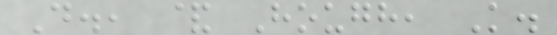D., & Hough, K.
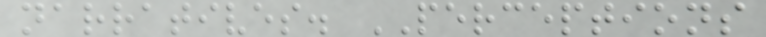narratives. PERCEPTIONS
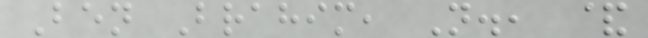Ben Brahim, N., &
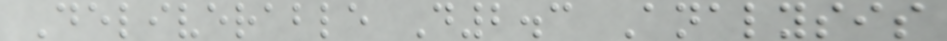Deliverable D2.3 Analysis
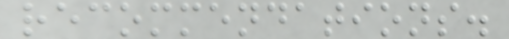recommendations.
